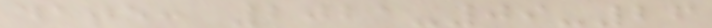date: 2021-09-26
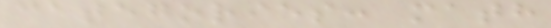categories: math
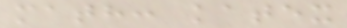math: katex
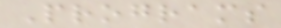Programs
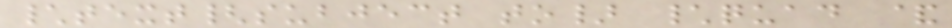\text{subject to} \quad &
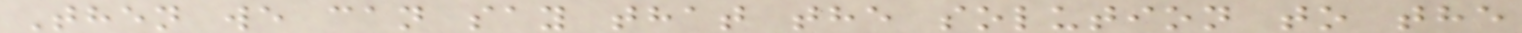Then we can say that the solution to the
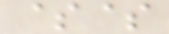$$
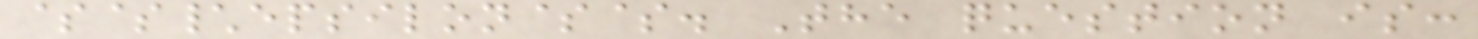$$\epsilon$$. The question is:
